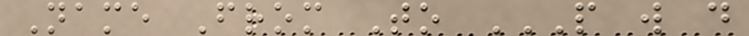Name From To P W D
